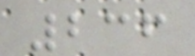236
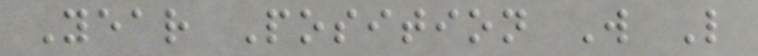Year Position W L
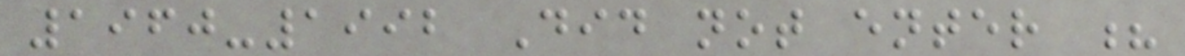1960-1992 Did not enter ?
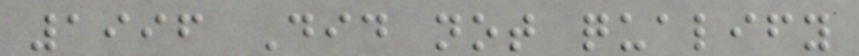1996 Did not qualify
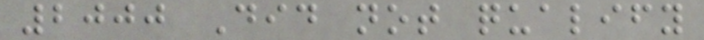2000 Did not qualify
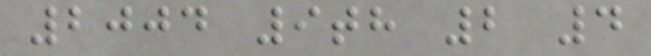2004 9th 2 4
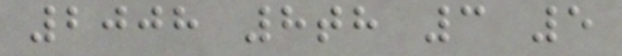2008 8th 3 5
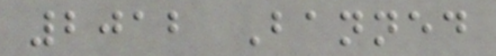2012 Banned
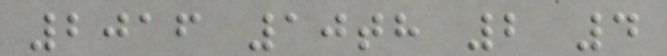2016 10th 2 4
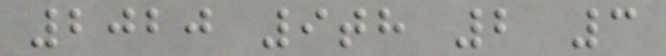2020 9th 2 3
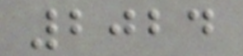2024
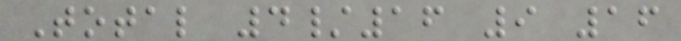Total 4/16 9 16
